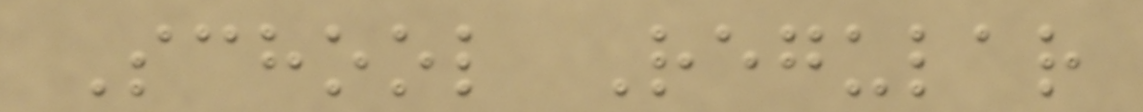School Regular
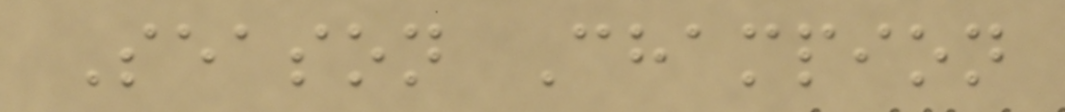Season Champion
